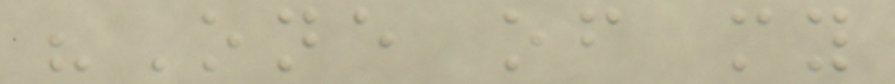"One of my
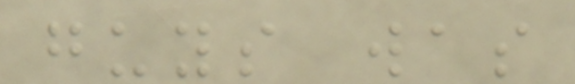guys was
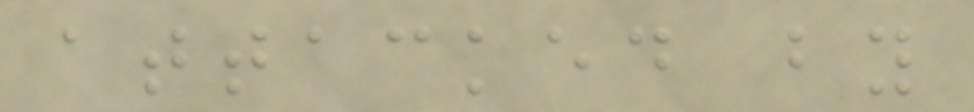attacked by
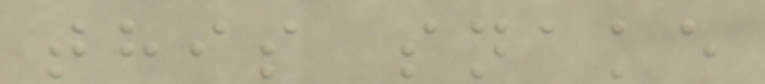this snake
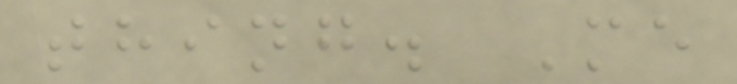thing. Me
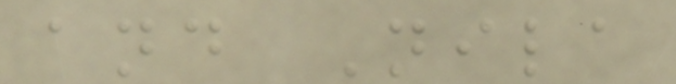and Nila
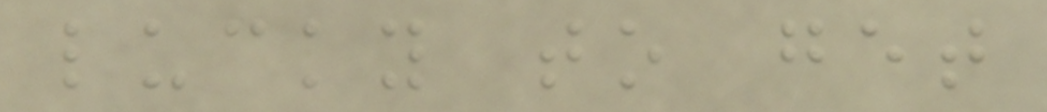lucky to get
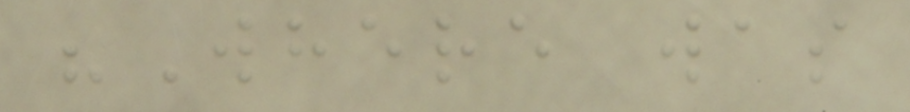"Where was
